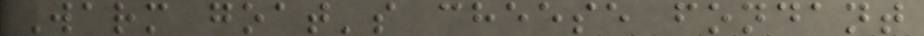Warm goat's cheese fondant
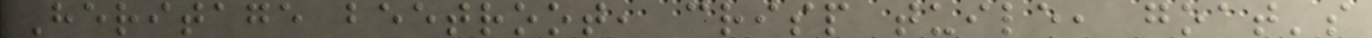Heritage beetroot, crisp tuile, goat's
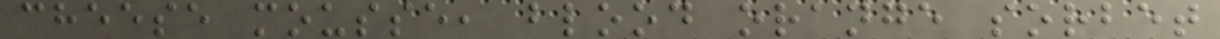cheese mousse, blood orange sorbet
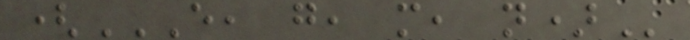(E, G, M, N)
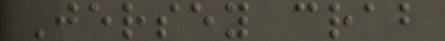Jersey crab
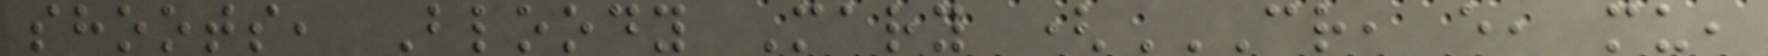shoots, Bloody Mary (CR, E, MU,
